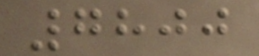7800
